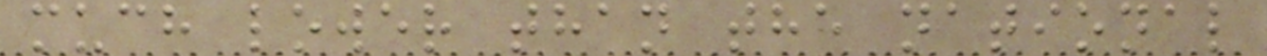much lower than the national
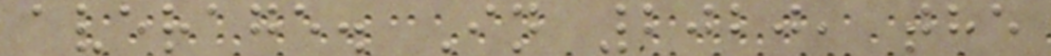average. In 2020, the
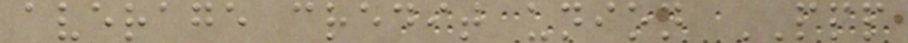average credit union PPP
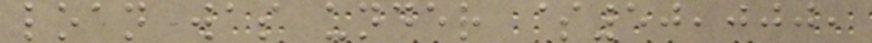loan was under $50,000,
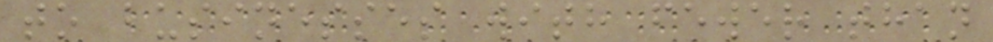to businesses with fewer than
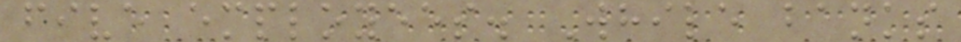five employees. While banks
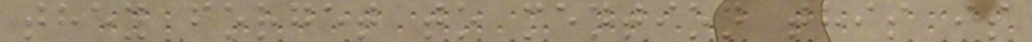they forget to mention this is
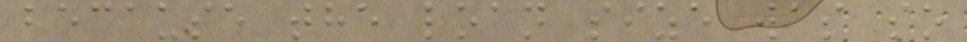because the loan size was so
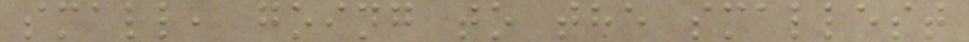small, going to the smallest
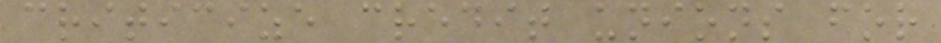criticize credit unions for
